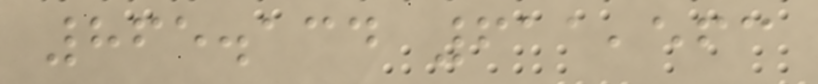865.134 611,563
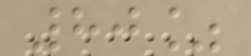80%
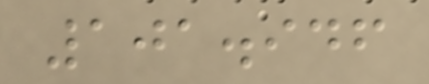101.946
